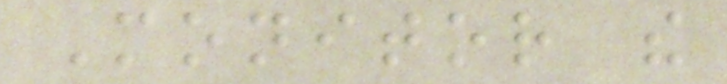Monitor the
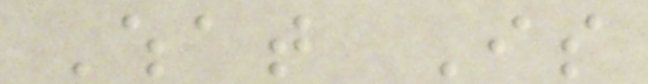What Is
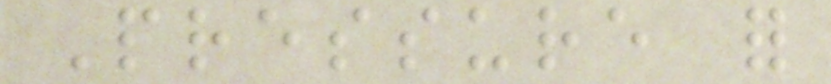Pressure for
